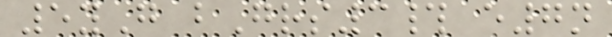5yG bGrs3# e7n
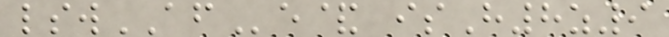lswAFe& isH8z9
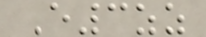E3zz
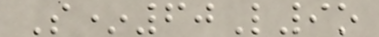S*60L9o
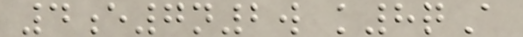4e7n2w k8qA
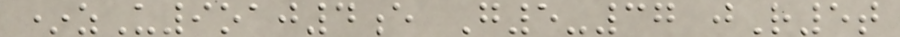*zU9oaj4e G5-37 jR5t
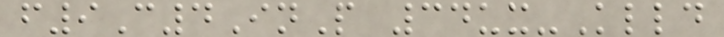f9C4InP 34ux-Klld
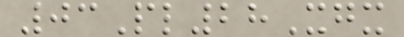03Pl28Xgx
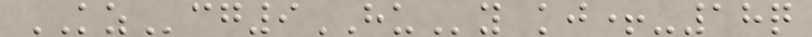KZcg9HUy kj+-18q
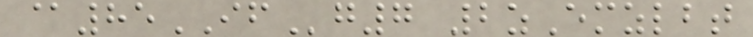@85IFg7 2zEmzlbt
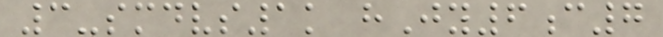3-smdvs1k hJy6c7
